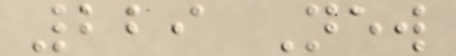229 New
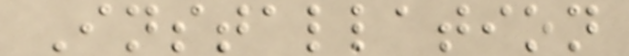Installation
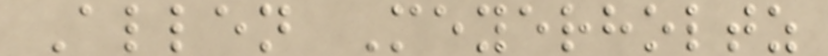Allen Meyerholtz
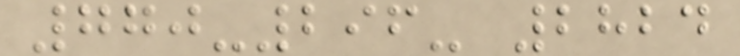770-296- 2824
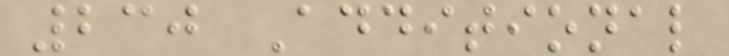230 Additional
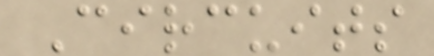Circuits
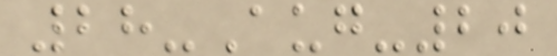28-Aug-20
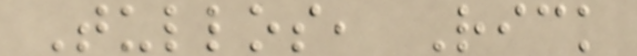Tullos, Rick
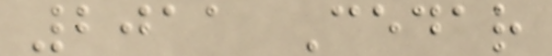2011 Cedar
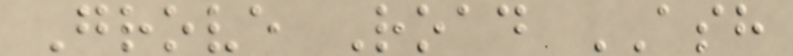Grove Road ASH
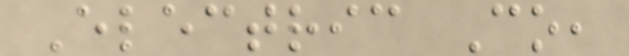Electric Co,
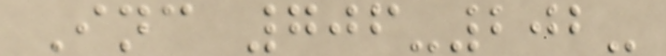Inc 706-202-
